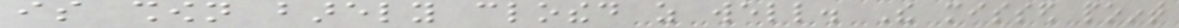is shown barely clothed as well. The missed point
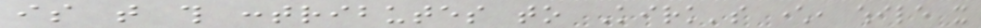is that this contributes to Kirk's character, while it
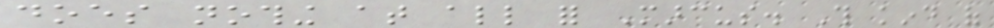does nothing at all for Marcus. This kind of
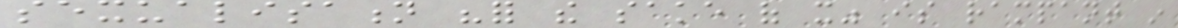sexualisation "for the sake of it" is rampant in
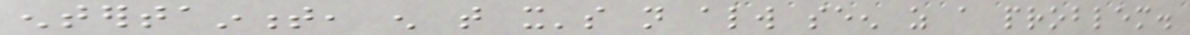entertainment, enough that it's not always seen as a problem.
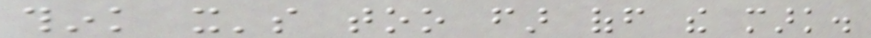think it's too far off the mark.
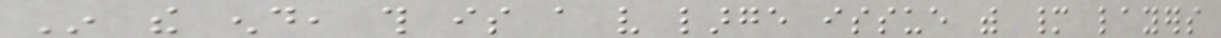In the end, this is a very large issue with many layers
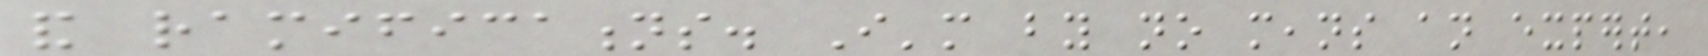and ramifications. I'm by no means an expert,
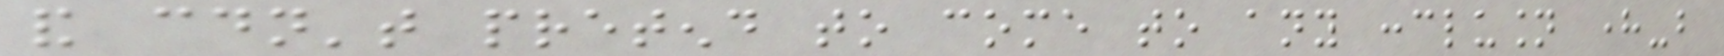and couldn't pretend to come to any conclusion here-but
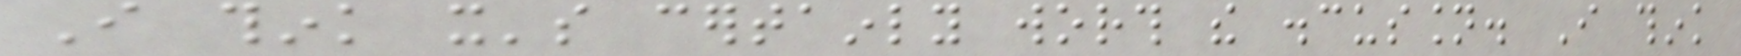I think it's certainly worth the discussion. I think
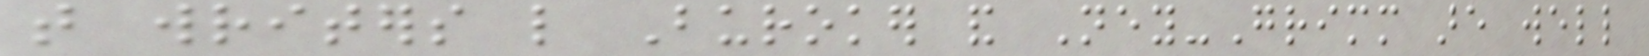that writers like Buroker and Ney-Grimm are well
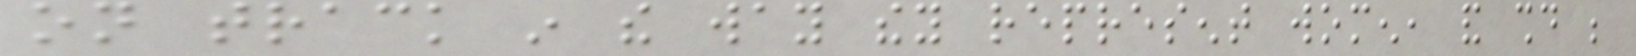on track in the way they represent women, and should be
